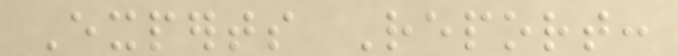Experts Report:
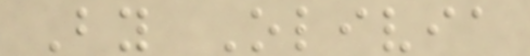By Olivia
